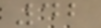42
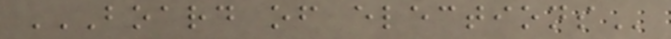BOARD OF ELECTIONS
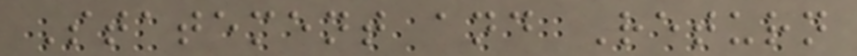Statement and Return
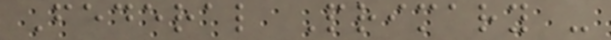Federal Primary -
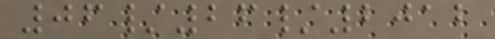06/26/2012
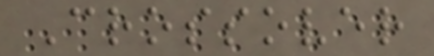Crossover
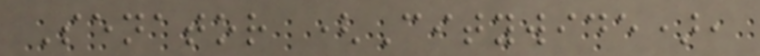Senator (Citywide),
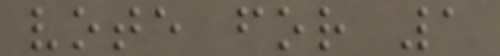vote for 1
